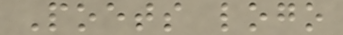Poets logo
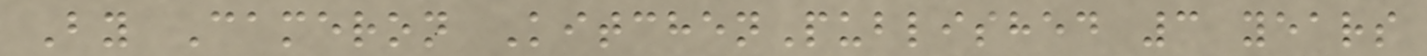By Cameron KitchenPublished 3 years
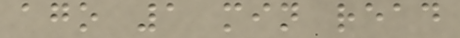ago 1 min read
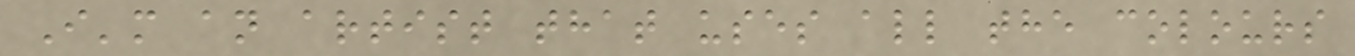I'm an artist that uses all the colours
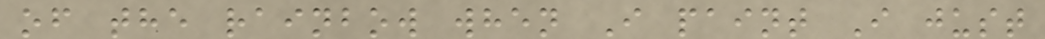of the rainbow when I paint I just
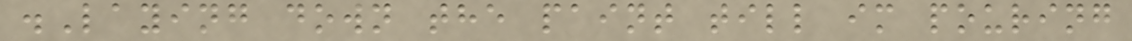.Laying down the paint till im pouring
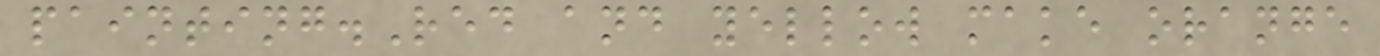painting.Red and yellow make orange
